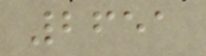2651
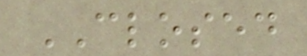CLOSED
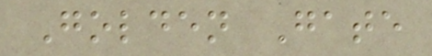Golden Gate
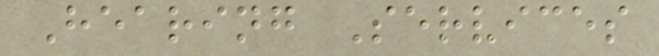Hearing Services
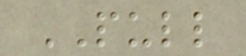PULL
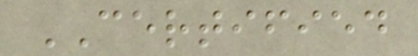CERTIFIED
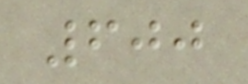600
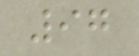97
